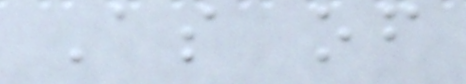As of
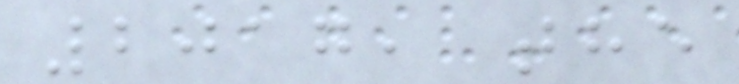2017, the
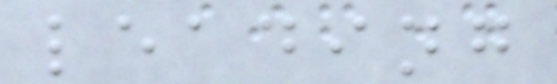leading
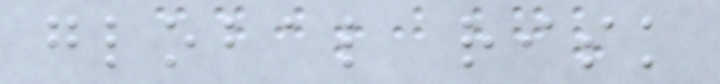global risk
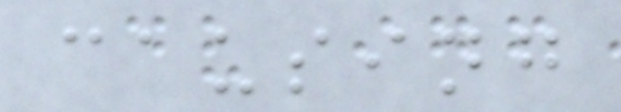causing
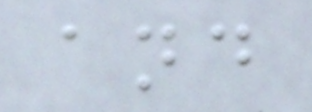and
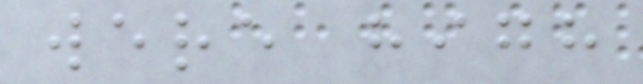were high
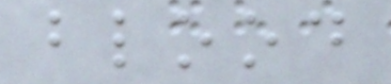blood
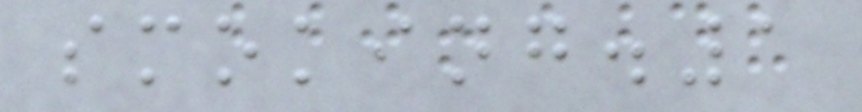smoking.1
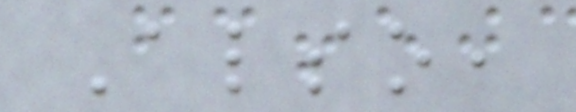Also,
